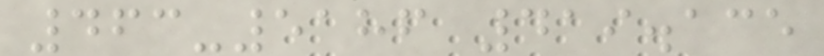463-5186 419.135
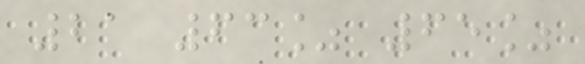21 63% 65%
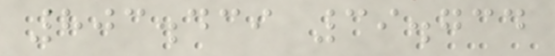803.439 39.734
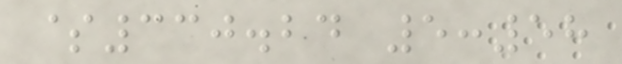$330.24 5:58
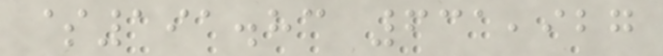$191.83 631,927
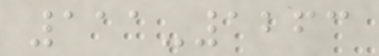111-1263
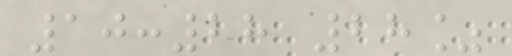10:28 28%
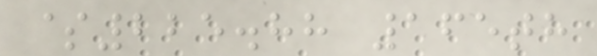$225.88 165th
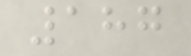187
